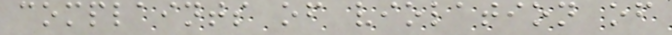complaints of violation of
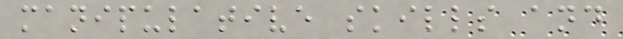manipulative skills and
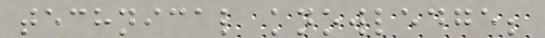technical knowledge;
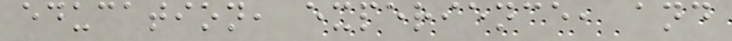education, experience, and
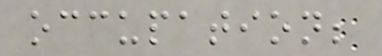occupation;
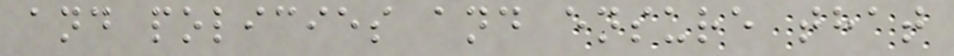and policies and ensure that
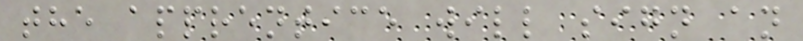the apprentice will sign an
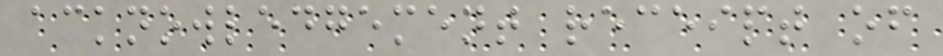acknowledgement receipt of
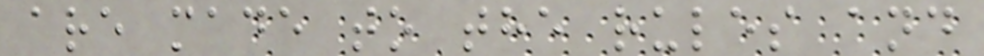are made to the rules and
